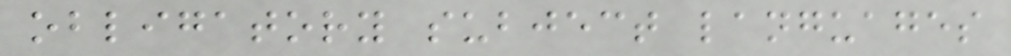obligatory subject languages
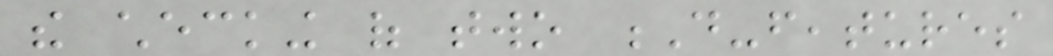the checking of two D-features
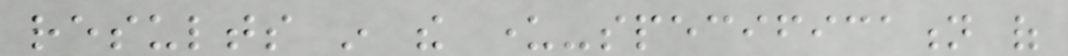results in the under-specification of
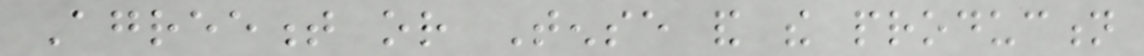Agreement or Tense and the production
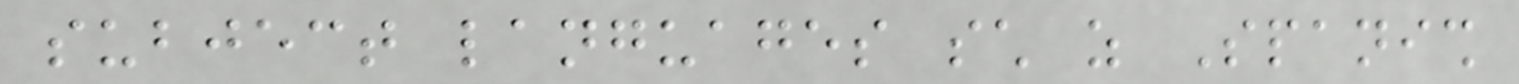subject languages such as Spanish
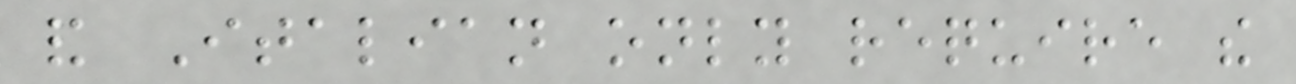and Italian only require the
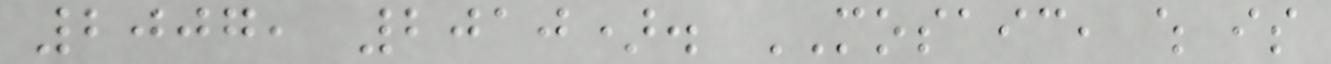2007, 2010). MOSAIC, which is
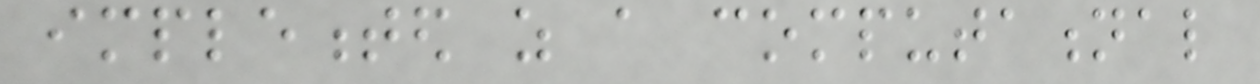implemented as a computational
